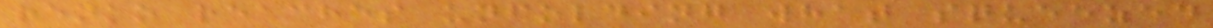renko reaches unfolding what squeezed
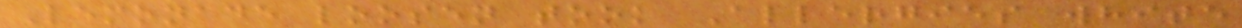Lemonade loosen took Allergies white
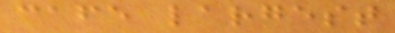cafe largest
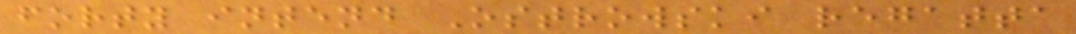forty intend Ostrowski regatta
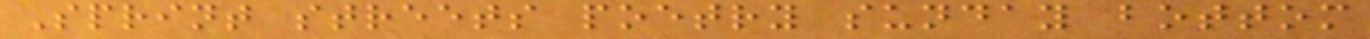Sprint streets poetry sunday bottom
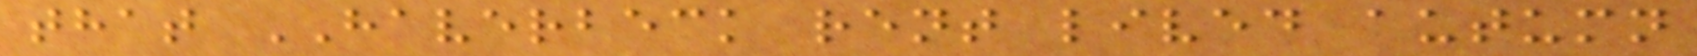that HAVERBECK rent lived autumn
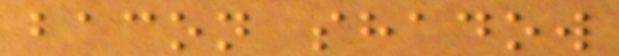bacon shadow
